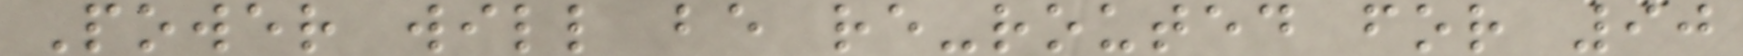Power will be re-routed for 90
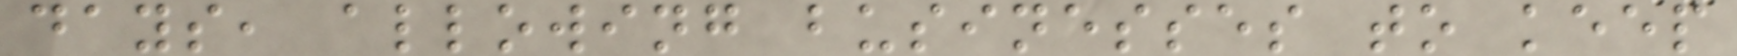days, allowing businesses to keep
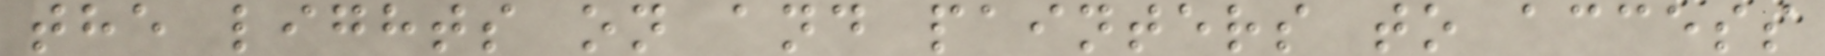the lights on and painters to access
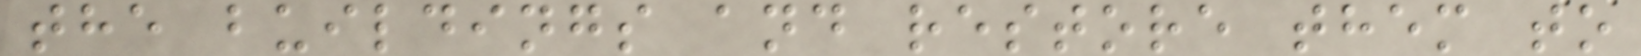the buildings and restore them to
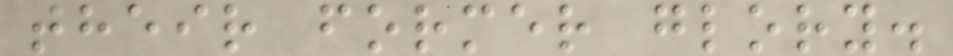their former glory.
